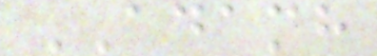ADAMH
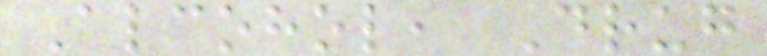Alcohol, Drug
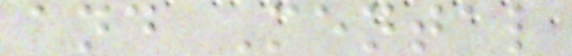and Mental
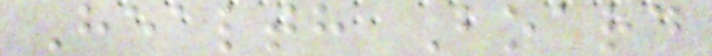Health Board
